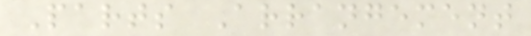Parts Arrangement
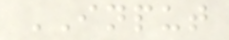INPUT
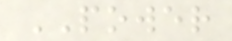POWER
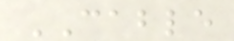CABLE
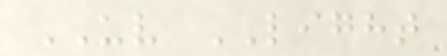UV LIGHT
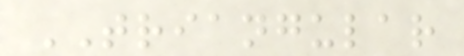TRIANGULAR
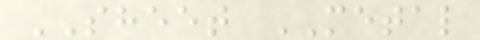SHEET METAL
